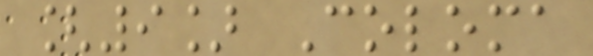[9] Coloma
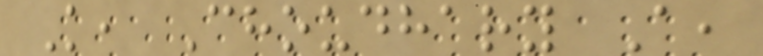K, Choudhary A,
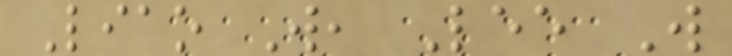Liao W, Lee W
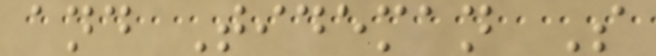and Tideman S
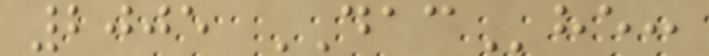2005 DAChe:
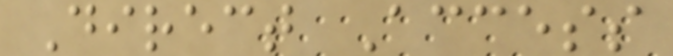Direct Access
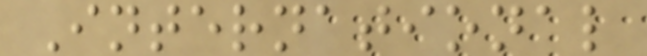International
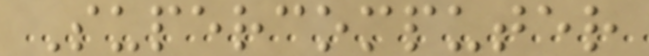Supercomputer
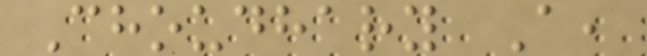Choudhary A,
